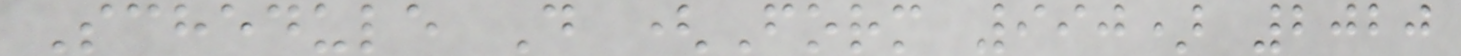Schedule D (Form 990) 2020
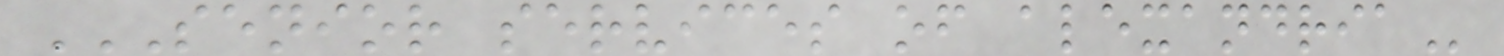SENIOR SERVICES OF ALEXANDRIA
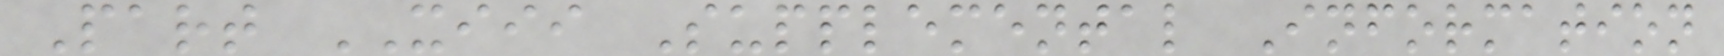Part XIII Supplemental Information
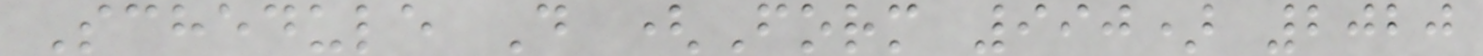Schedule D (Form 990) 2020
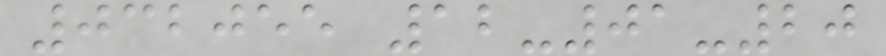032055 12-01-20
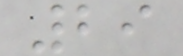29
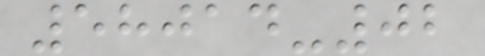58014-02
